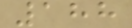188
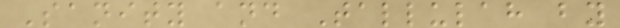Sanity and Tallulah by
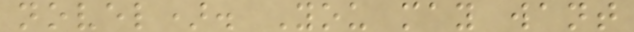novel). You may want
